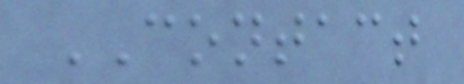CONTACT
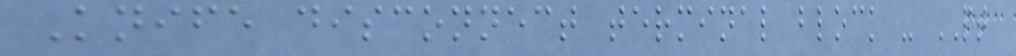Knife disconnect terminal block - PT
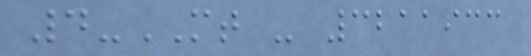4-MT - 3211933
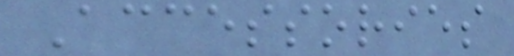Accessories
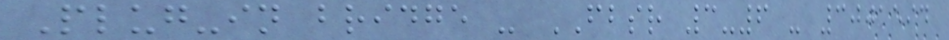Plug-in bridge - FBSR 3-6 - 3001594
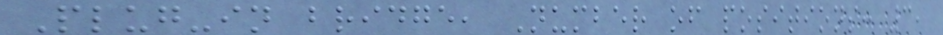Plug-in bridge, Number of positions: 3,
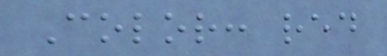Color: red
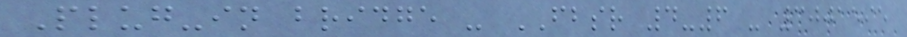Plug-in bridge - FBSR 4-6 - 3001595
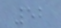52
